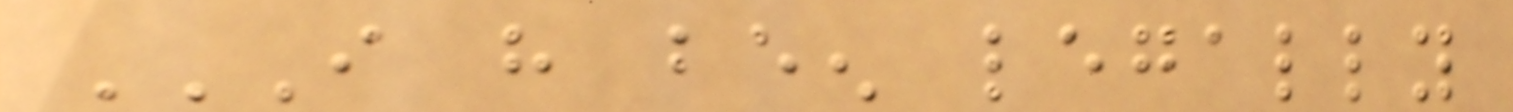I HAVE BEEN LEGALLY
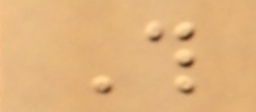This
